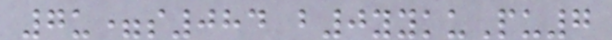7u=s084 b0yykuPu7
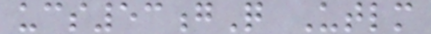ucs53gQ Utlm
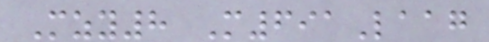Mzy8 M691Laag
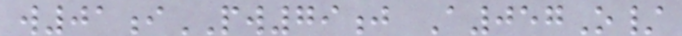w01iPW79j A057O/
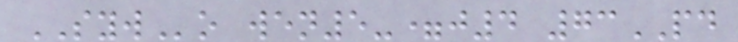SYWo wen5-=j4 73PD
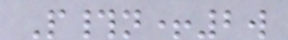P#n+2w
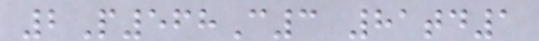2P568C3 81td1
